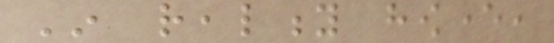In reality however,
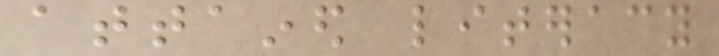attained literacy
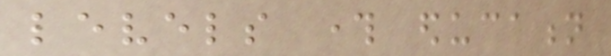levels through education
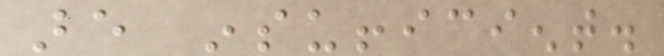are insufficient.
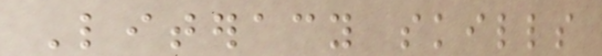Literacy skills
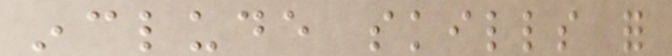include skills for
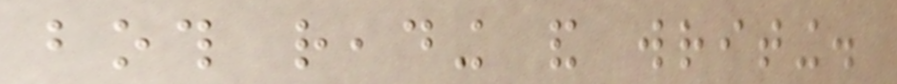both reading and writing.
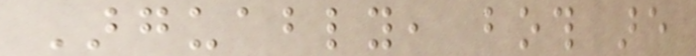Arguably, both are
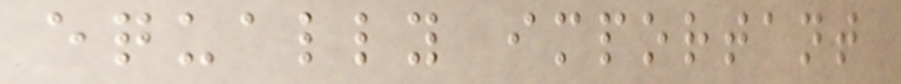equally important
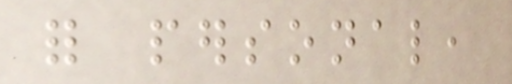for personal,
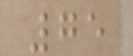75
